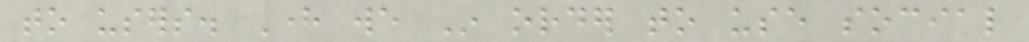to users. Here we In order to use social
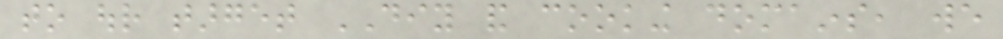to our target DIY and cooking domains, we
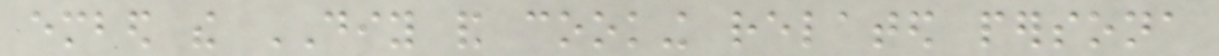embed the DIY and cooking related persona
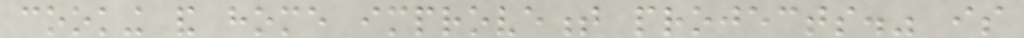cooking and home improvement projects." is
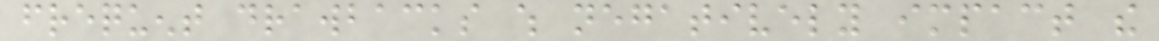frequent drawbacks which negatively impact the
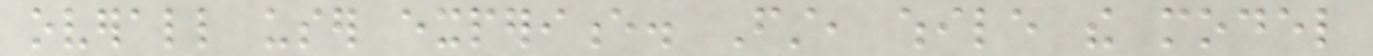overall user experience. First, while the model
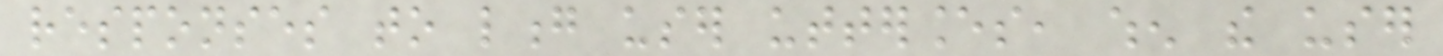responses to long user utterances, when the user
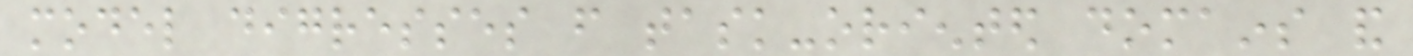model digresses from task-oriented domains and
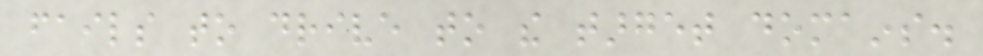fails to drive to the target domains.
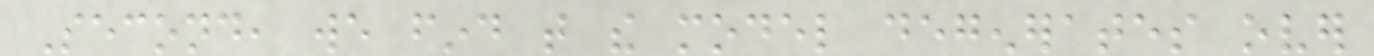Second, we find that the model degenerates over
